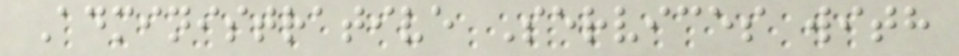Administrative Services with
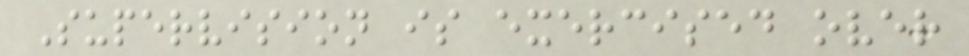Supervision is exercised over
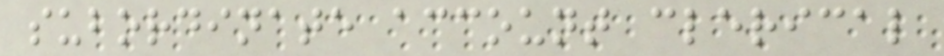subordinate account clerical
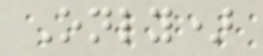Only)
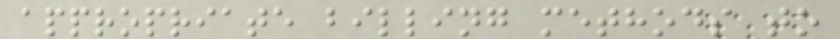appropriate billing methods to
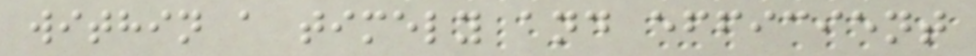within a timely and efficient
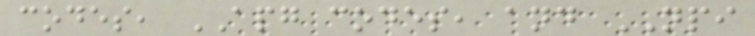codes, APG codes, and NPI
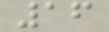16
